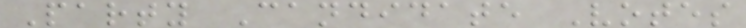Party Candidate Votes
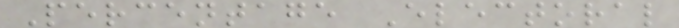Percentage Electoral
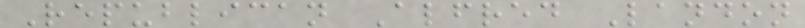Republican Alfred Landon
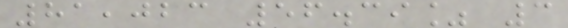81,023 56.39% 3
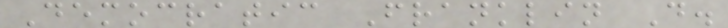Democratic Franklin D.
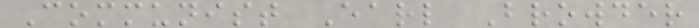Communist Earl Browder
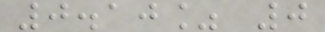0.10% 0
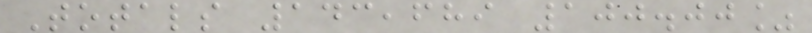Totals 143,689 100.00%
